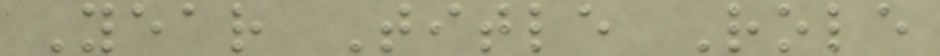Year Title Role
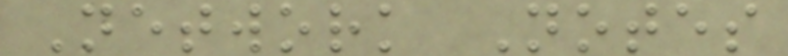Network Notes
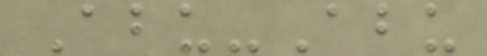Abu-Abu
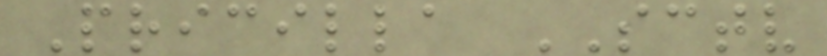Pricilla SCTV
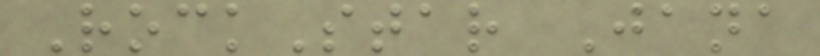RockStar Jana
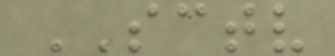SCTV
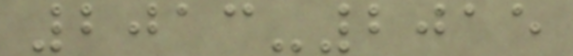2013-2015
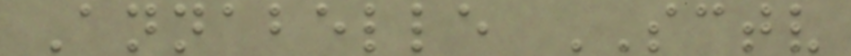Annabelle SCTV
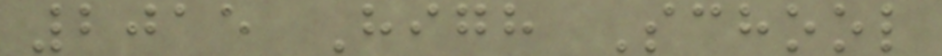2015 High School
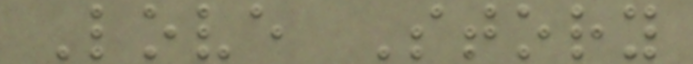Love Story
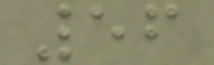56
